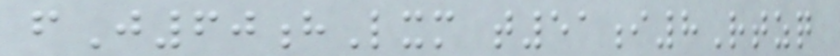fJ60hLxm t51i8Rtzq
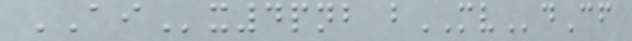AIx4pnb bMVdCf
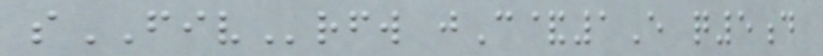sFIVrfw jC&1E q5d
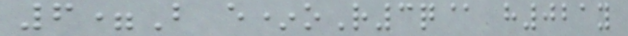6=B e*oR3q@ h021y
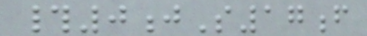#0jS17f
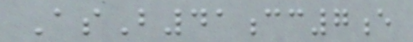AsB41cc7e
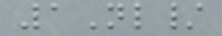1Nl/
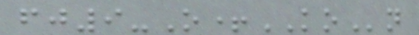fj9-O+KOn
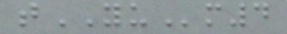tYUm4
